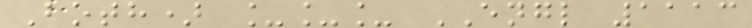Both) ___ ENGL 1113
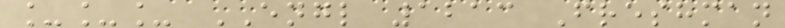___ ENGL 1213 Freshman
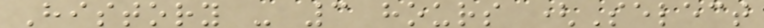History - 3 hours (Select
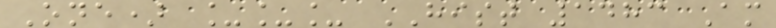One) ___ HIST 1483 Am
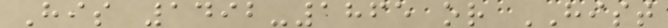His 1492-1865 or HIST
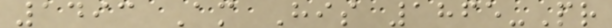1493 Am His 1865-Pr
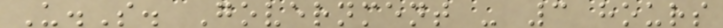U.S. Government - 3 hours
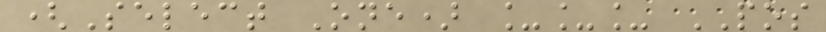(Select One) ___ POS
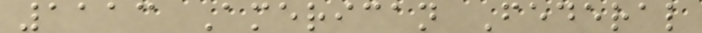1113 American Federal
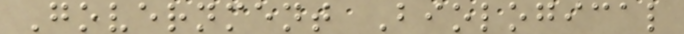Government Biological
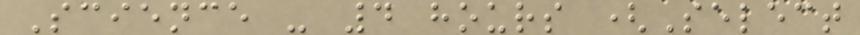Science - 4 hours (Select
